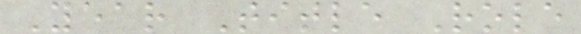Year Title Role
